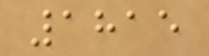1815
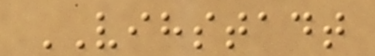VIHSTADT
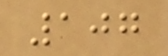107
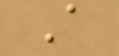A
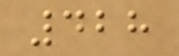428
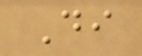Di
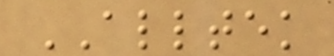ALLTEK
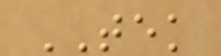TEK
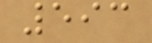593
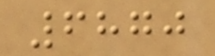6870
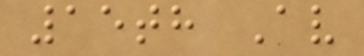15th Av
